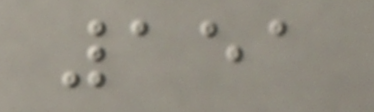151
